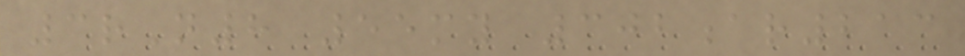3rN8 55my 302ar213
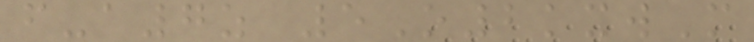f-a7z 5O2kxwM
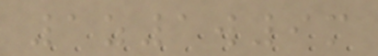1z1w9m
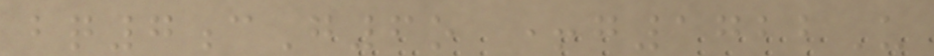bq7cG6o +g1722U
